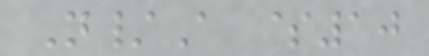N/A $10
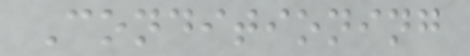Conditioning
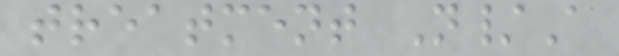treatment N/A
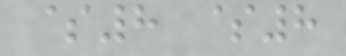$8 $8
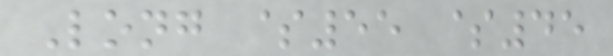Long $55 $45
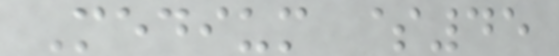Medium $45
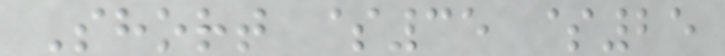Short $35 $25
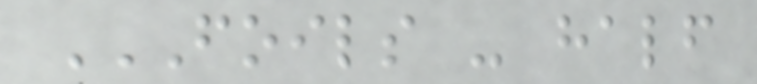FOILS - HALF
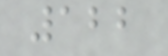122
